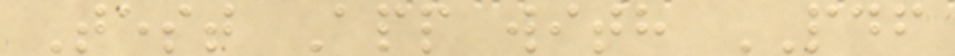Test App with PDF
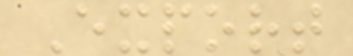Export
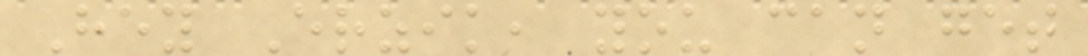Hey Erzik, you can get
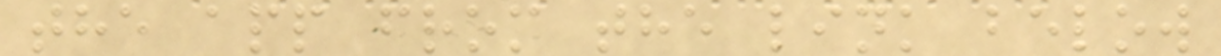the app from the link below
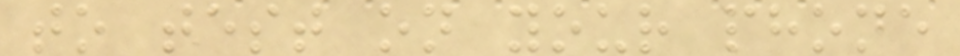to test on your phone
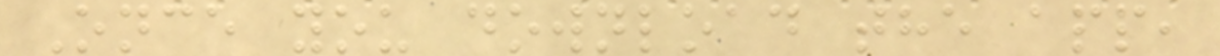Once you download the app,
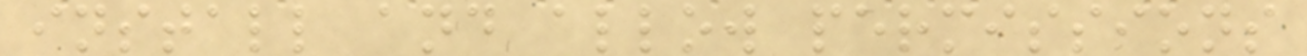install and allow permissions
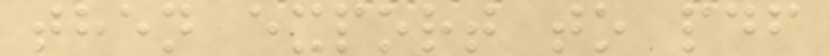then export to pdf
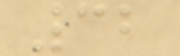32
